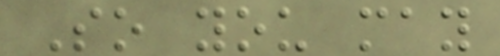So you may
